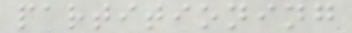partitioning
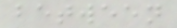between
